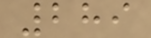289
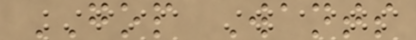GOP Wants
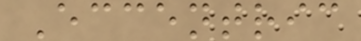Eccentric
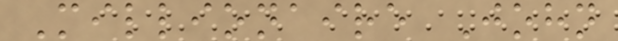Millionaire John
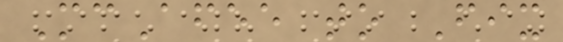McAfee to Fix
